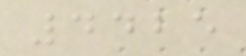4425
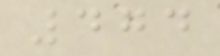474
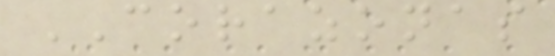CORAZONAS
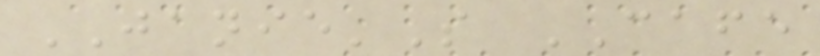JANIE'S CAFE
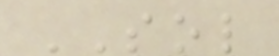SOL
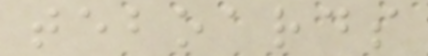teboards
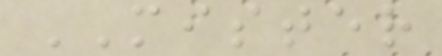MISTER
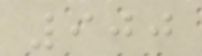900
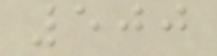500
